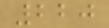220
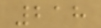218
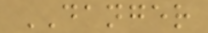DANGER
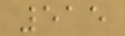515
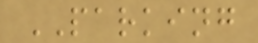PARKING
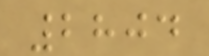2804
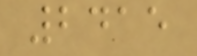2415
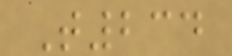T234
